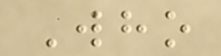Who
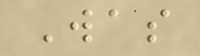Was
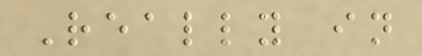Really in
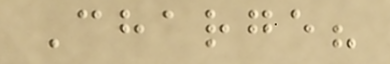Charge?
